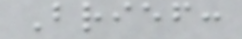Brief:
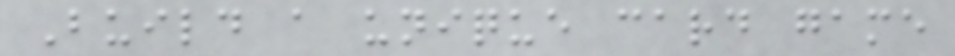Build a unique card game
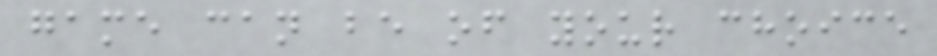game can be of your choice
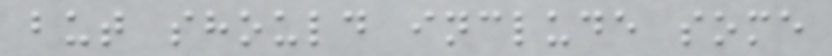but should include some
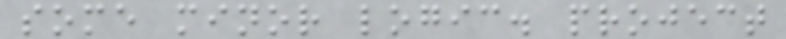some minor logic. project
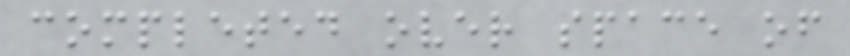completed over space of
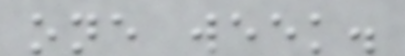one week.
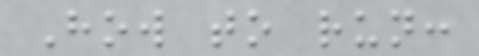How to run:
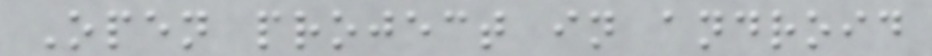Open project in android
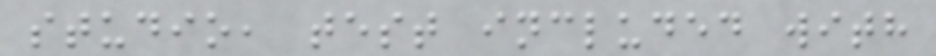studio, test included with
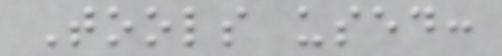Tools used:
